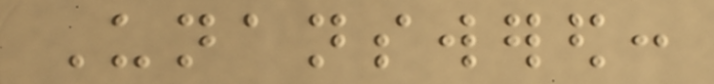Unanswered:
